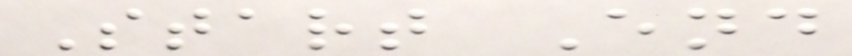Start End
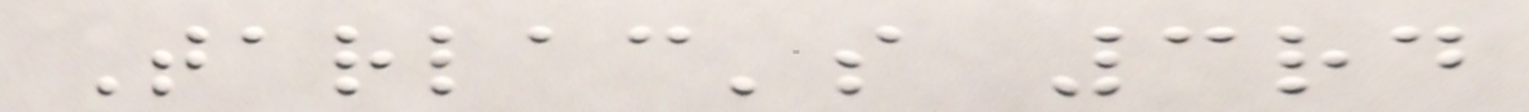Tarlac's 3rd
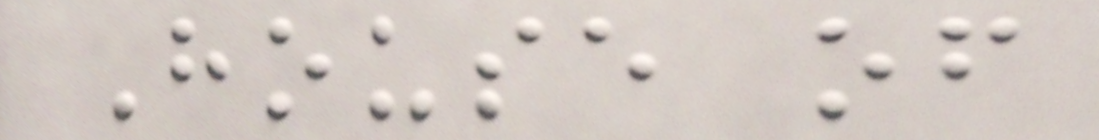House of
